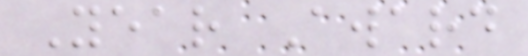Year Award
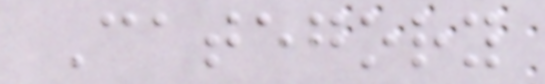Category
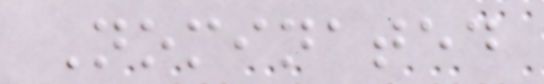Nominated
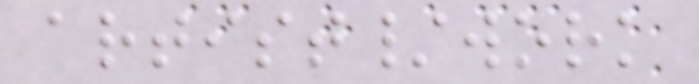artist/work
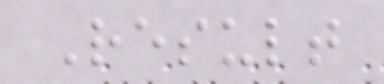Result
